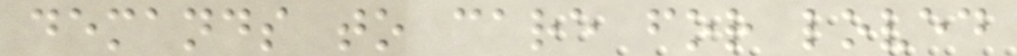demands to care for loved
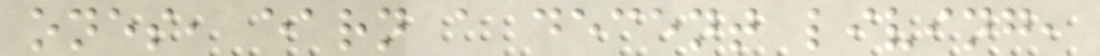ones, earn a decent living,
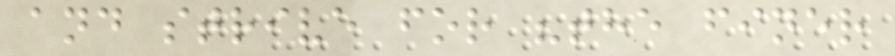and strive for "the finer
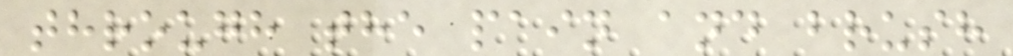through the pain and brush
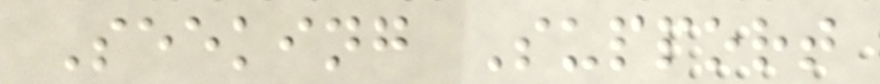Seeking Support
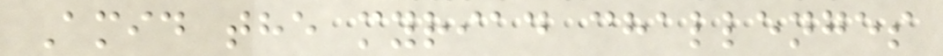Amid the myriad challenges
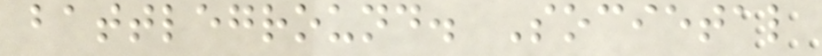battleground. Societal
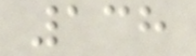138
